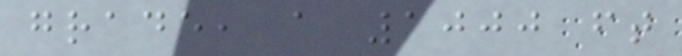grade, a 1000 ft
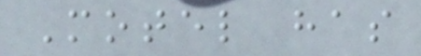Motel has
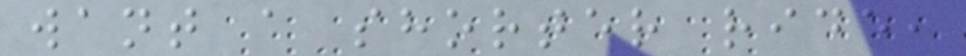want a shorter ride,
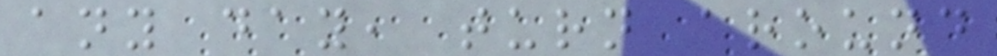any day, turn around
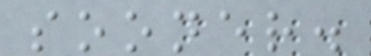sooner.
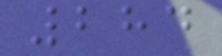284
